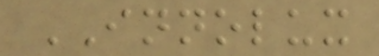INNOLUX
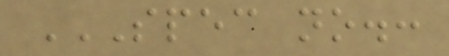SPEC NO.:
